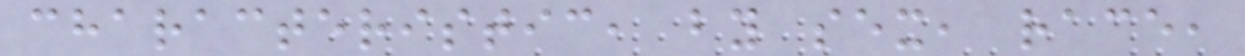characteristic, by sex, race,
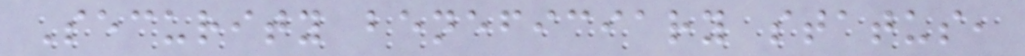Security beneficiary status,
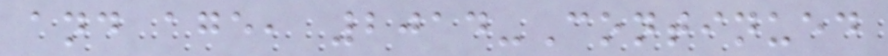and age, 2014-Continued
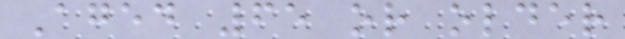Aged 65 or older
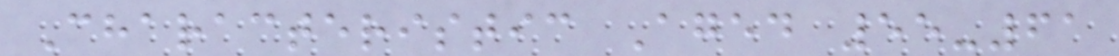Characteristic Aged 55-61
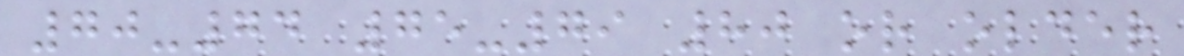70-74 75-79 80 or older
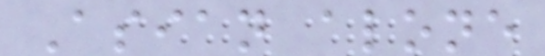Asian alone
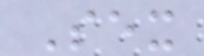Sex
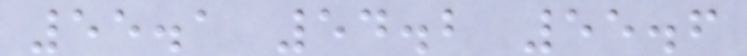55.1 54.2 55.6
